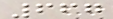667
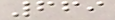669
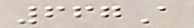667A
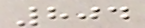804
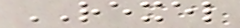REXEL
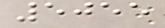5055
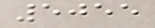5055
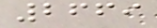2669
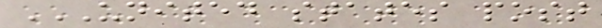UNITED STATES POST
